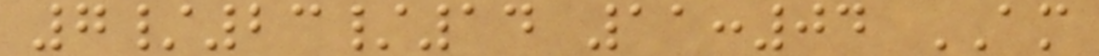7/23/14 11:04 AM
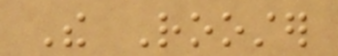The Rooster
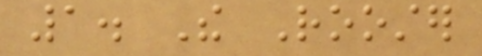1. The Rooster
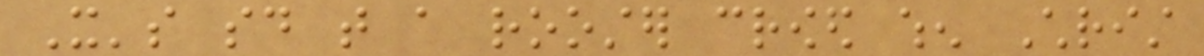It's said that a rooster crowed when Christ
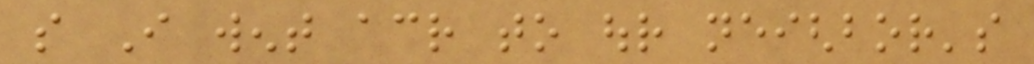so I went across to our neighbor's
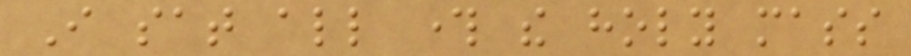I sat all through the holy mass
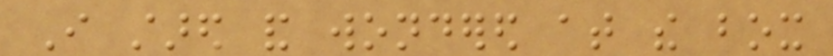I stared and wondered at the box
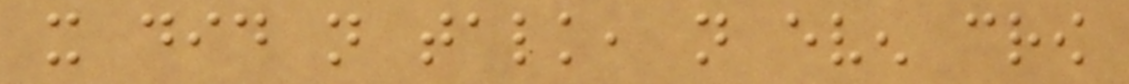it did not talk, not even crow
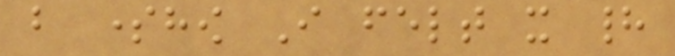but somehow I felt it had
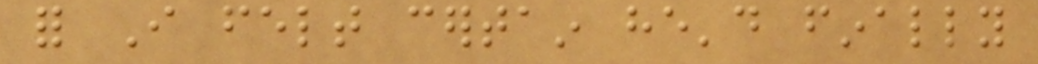for I felt certain he'd finally
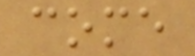come
